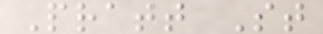Pratt St
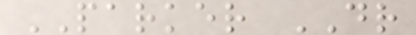PARKER DR
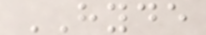HYDE
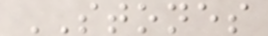STONES
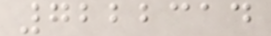7222314
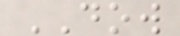DOW
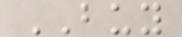BUY
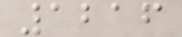1216
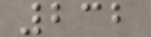232
